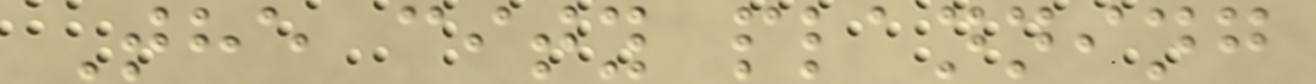The city planning
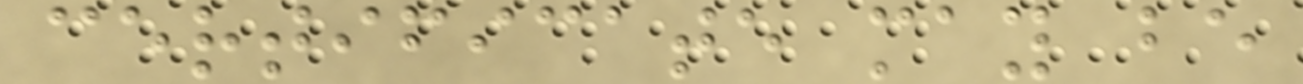certificate may be
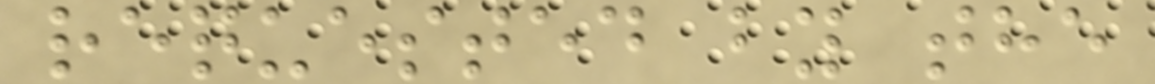requested by the
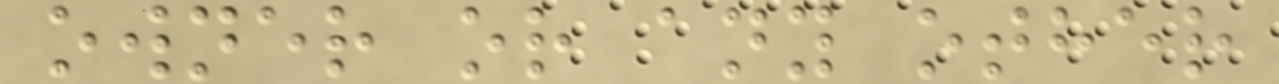owner or any other
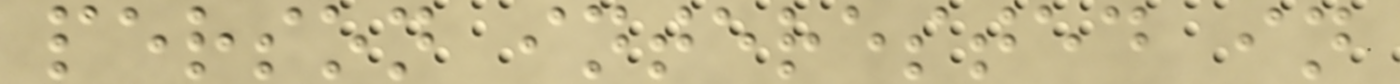person interested in
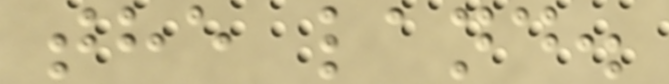the land.
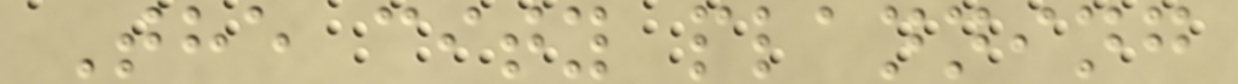The city planning
